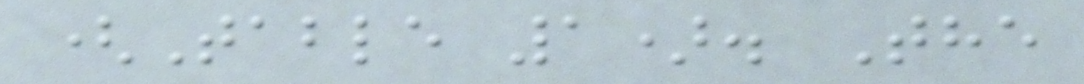(Table 1). The
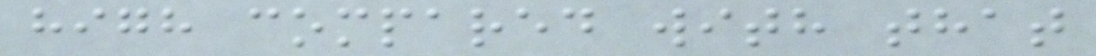high compared with that
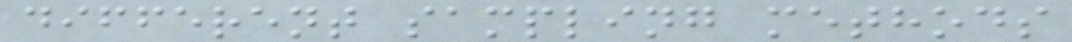different sampling methods
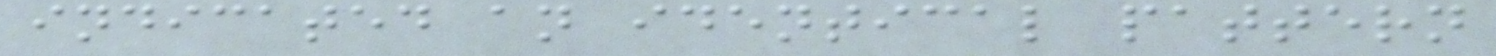indicated an identical pattern
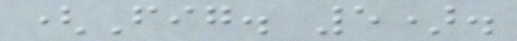(Fig. 5).
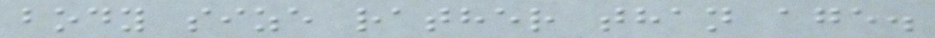body size rather than age.
